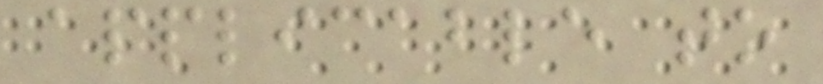applicable to
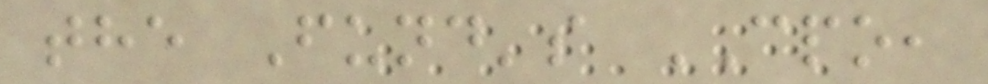the Fund's CPO,
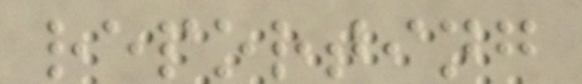reporting
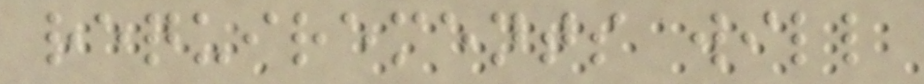requirements will
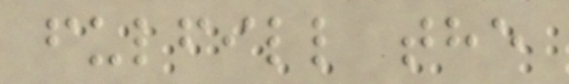fulfill the
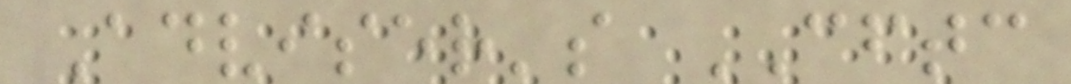Adviser's CFTC
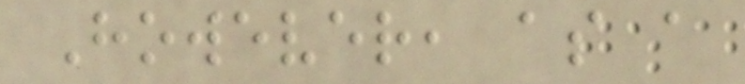However, as a
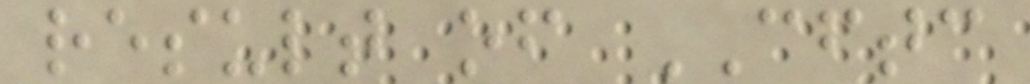result of CFTC
